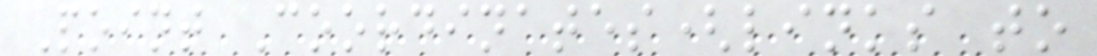Point Coordinates(links to
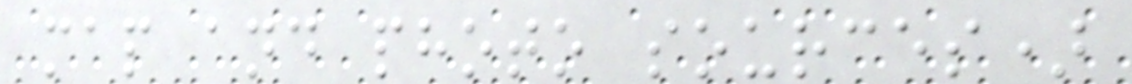map and photo sources)
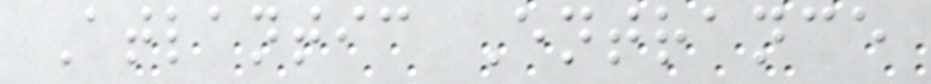Atlantic Entrance
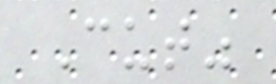Cut"
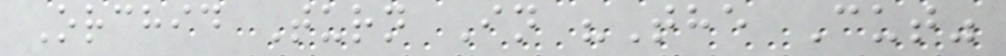Orchid Turn In "The Cut"
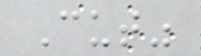Cut"
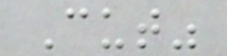Cut"
